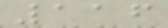116
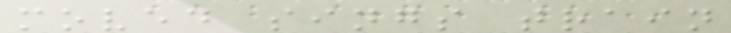moved sings train
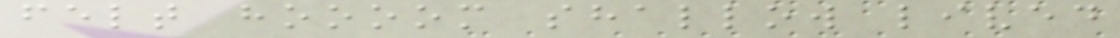felt hoooom shallow lived
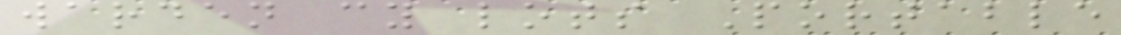warden cy lots Portable
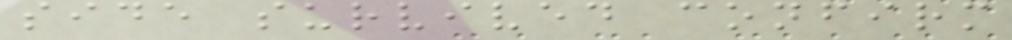side survived confirm
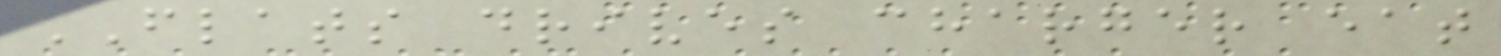FLATS drives charger eat
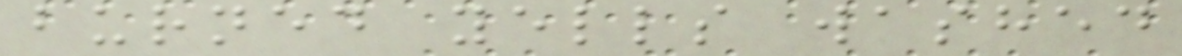burned yells washed
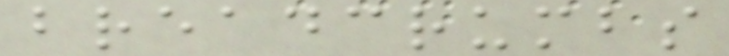breadcrumbs
